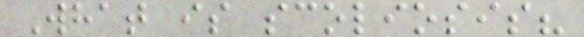What is scoliosis?
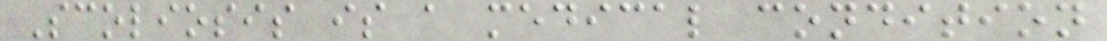Scoliosis is a medical condition
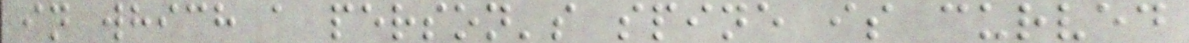in which a person's spine is curved
